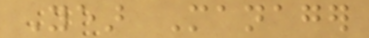Year Manager
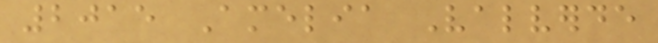2015 Amelia Valverde
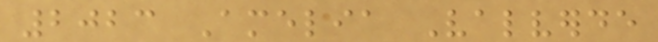2023 Amelia Valverde
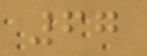67
